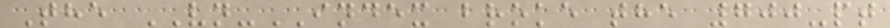The VN-INDEX broke the 700-pt
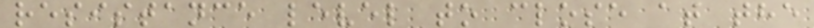resistance level to close at the
